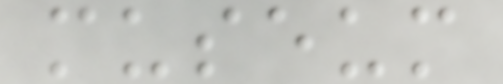museum
